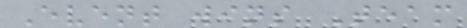Event wins Team
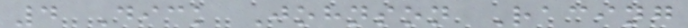4 Dick Johnson Racing
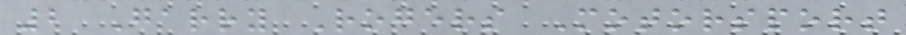2 Garry Rogers Motorsport
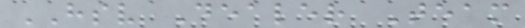HSV Dealer Team
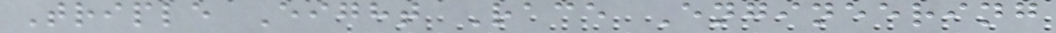Triple Eight Race Engineering
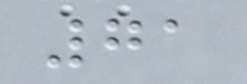71
